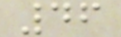46
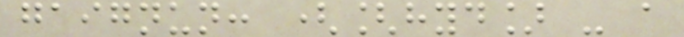gaignun: ([hyd] - a
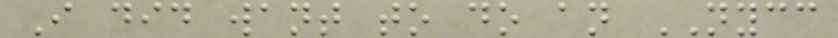I did want to do an NYCC
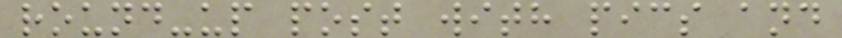round-up post with pics and
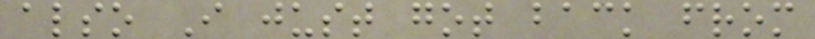also I just got back from
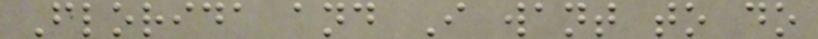Florida and I want to do
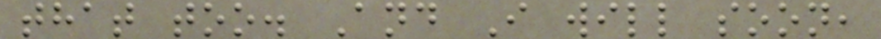that too. And I will soon,
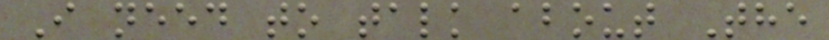I need to talk about The
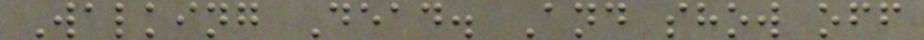Walking Dead. And show off
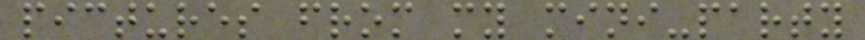pictures from my mini-party
